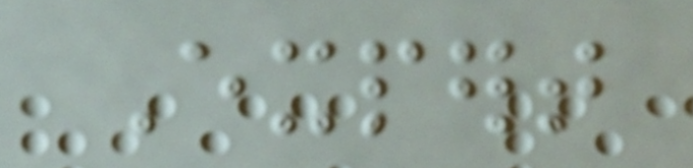Expert
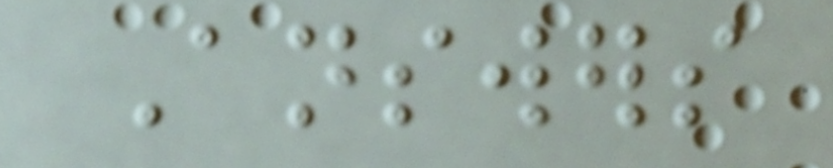Answers
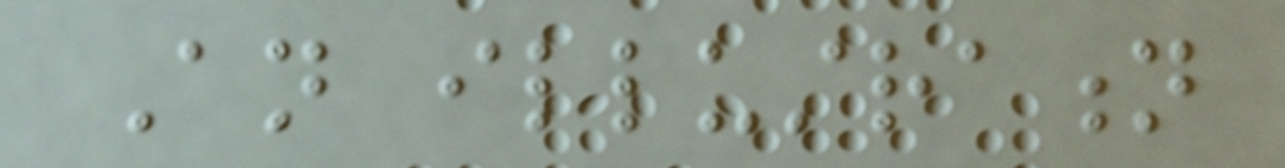An illustration
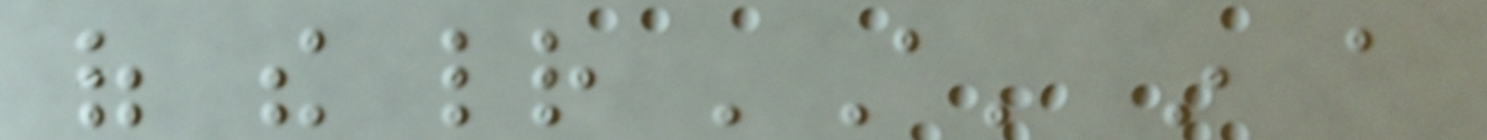of the letter 'A' in a
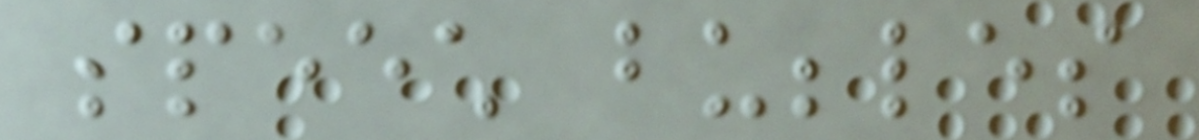speech bubbles
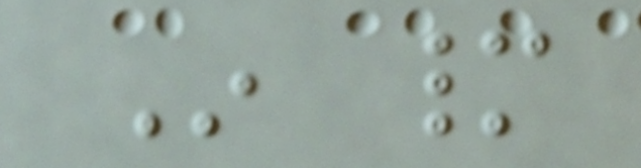In many
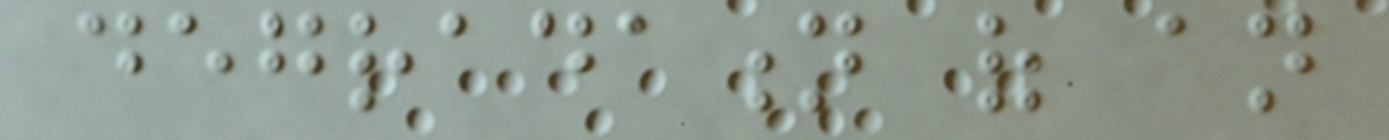degradation of an
